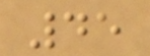45
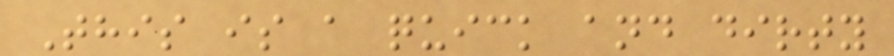This is a quick and dirty
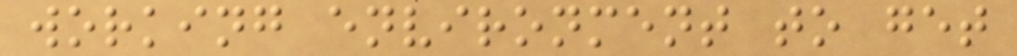working environment to get
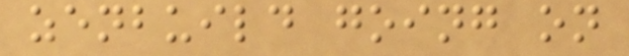zenbuild going on
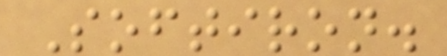Softiron.
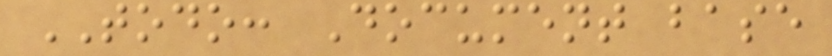TODO: Document base
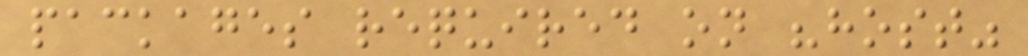packages required on "host"
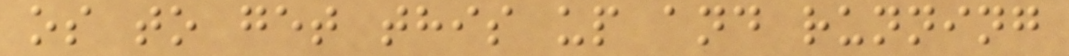os to get this up and running
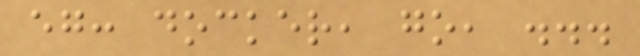eg: docker, go, ...
